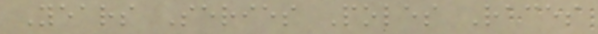Years Series Poles Races
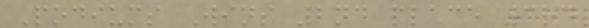Podiums Wins 2nd place 3rd
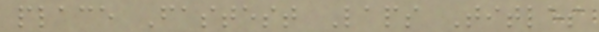place Fastest Laps Titles
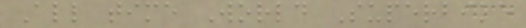All time World Superbike
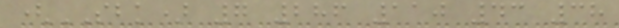(SBK) 7 286 110 43 38
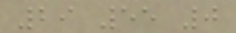29 55 0
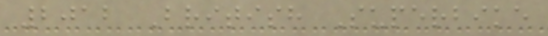2012 British Superbike
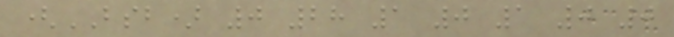(BSB) 0 28 1 0 1 0 0
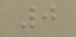0
